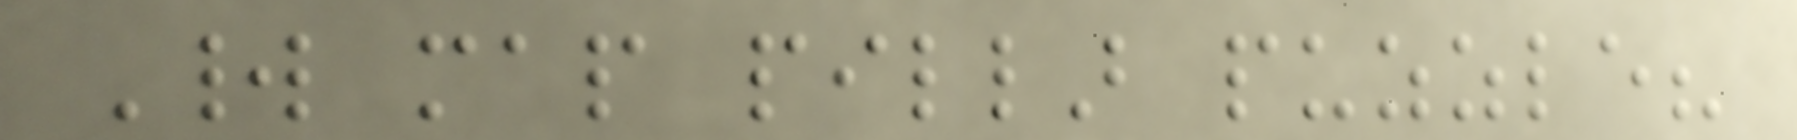World map pillar puzzle?
